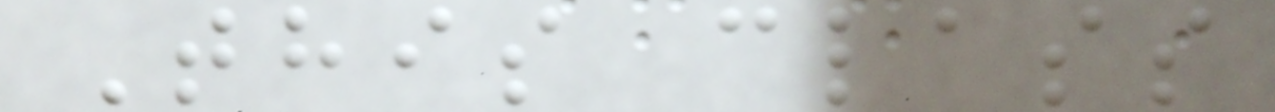This class
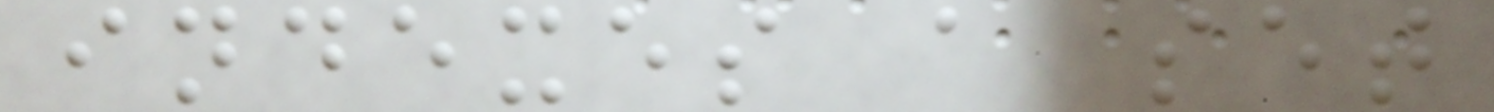indexes a set
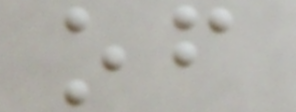of
